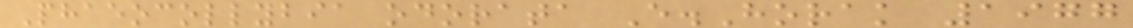Phaeocollybia odorata E.Horak 1977
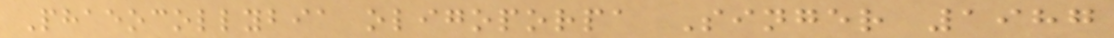Phaeocollybia oligoporpa Singer 1987
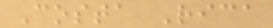Costa Rica
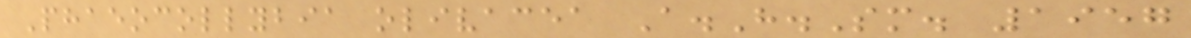Phaeocollybia olivacea A.H.Sm. 1957
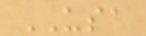USA
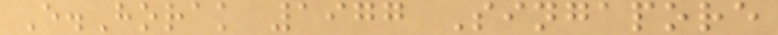E.Horak 1977 Singapore
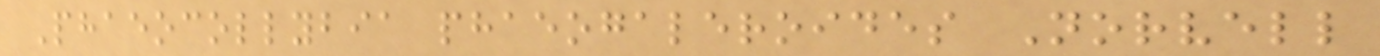Phaeocollybia phaeogaleroides Norvell
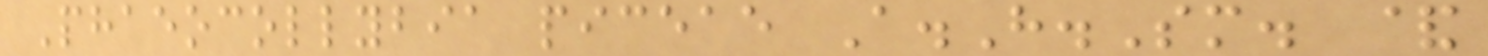Phaeocollybia piceae A.H.Sm. &
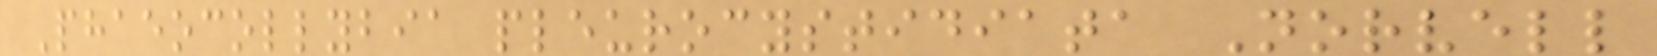Phaeocollybia pleurocystidiata Norvell
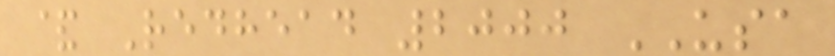& Redhead 2000 USA
